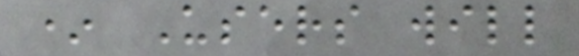* Users will
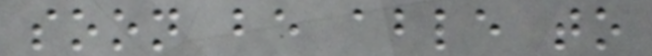soon be able to
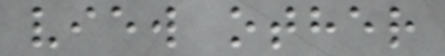view other
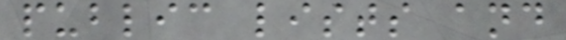public lists and
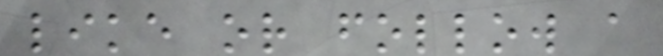like or follow a
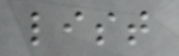list
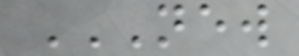NEW
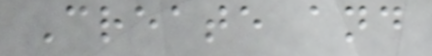Create and
